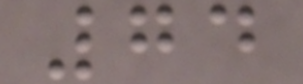74
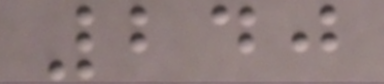240
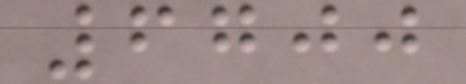6700
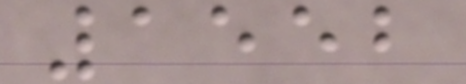1552
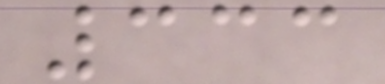333
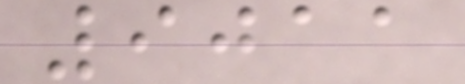9011
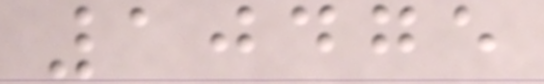10475
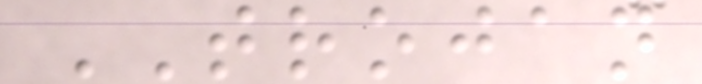TROJAN
